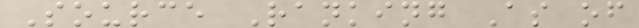Source Ranking As of
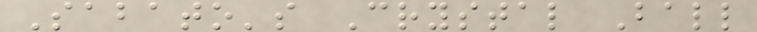Sabato's Crystal Ball
